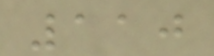110
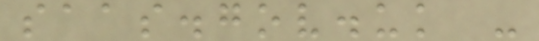saas.gov.uk -
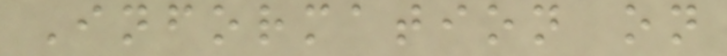Information on
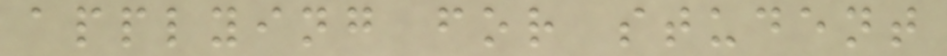applying for student
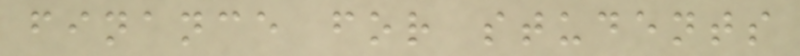finance for students
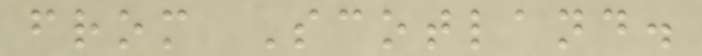from Scotland.
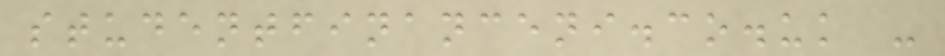studentfinanceni.co.uk -
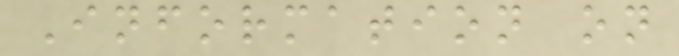Information on
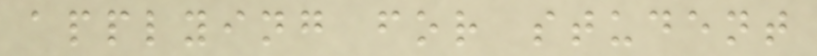applying for student
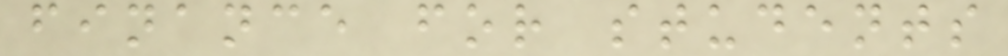finance for students
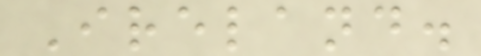Ireland.
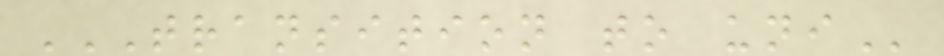TRANSITION TO UNI
